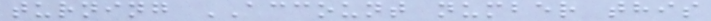turning ACCOUNT number this
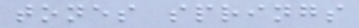tones springs
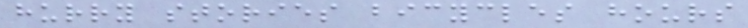hurry stories bicycles hours
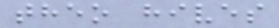theo hives
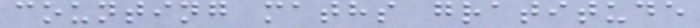counting maths gratitude
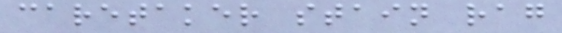caretaker stain rag
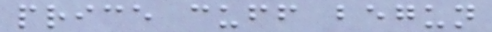price cuff begun
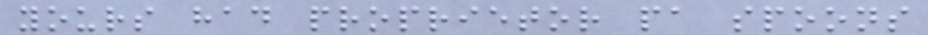yours had proprietor pa spoons
